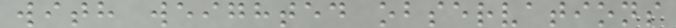with weighted observations
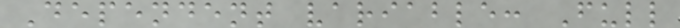Dependent variable: Full
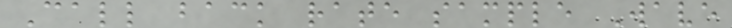Call back rate sample Wave
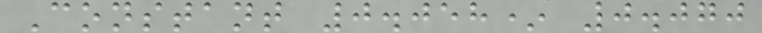Constant 0.058* 0.070
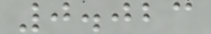0.023
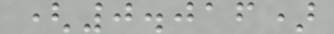(0.016)
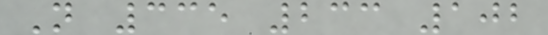N 335 233 102
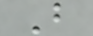B
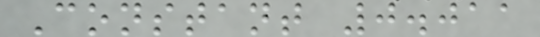Constant 0.011
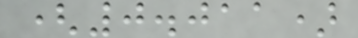(0.011)
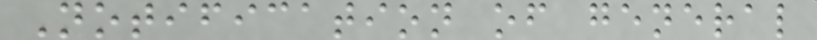Notification of general
